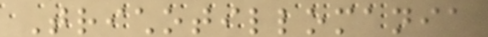Trichotillomania
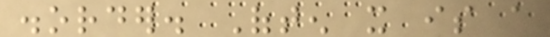disorder. Often it is a
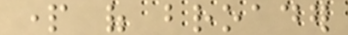part of broader
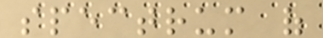spectrum of
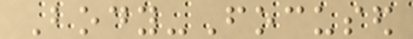Body-Focused
